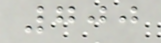700
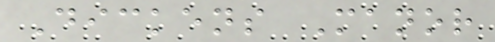Dickens Manor
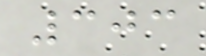303
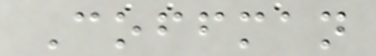Coffman
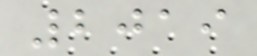2019
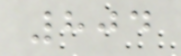804
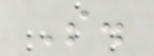S.
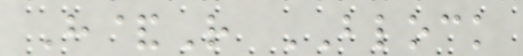H&R BLOCK
